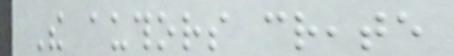The authors create
